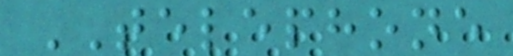TELEPHONE
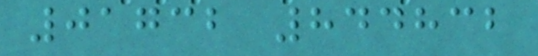01732 844832
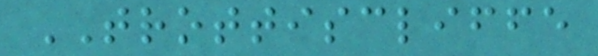TROTTISCLIFFE
